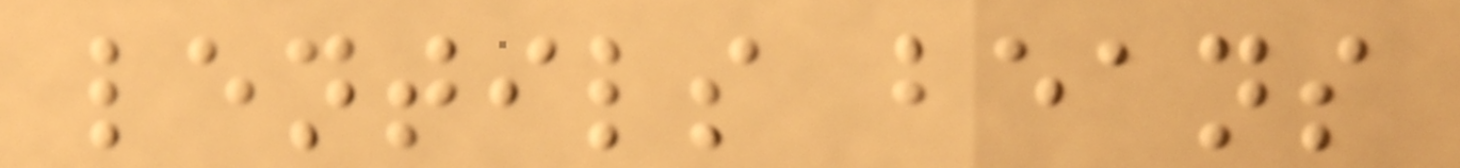lentils beans
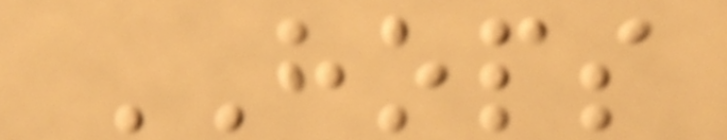HOPS
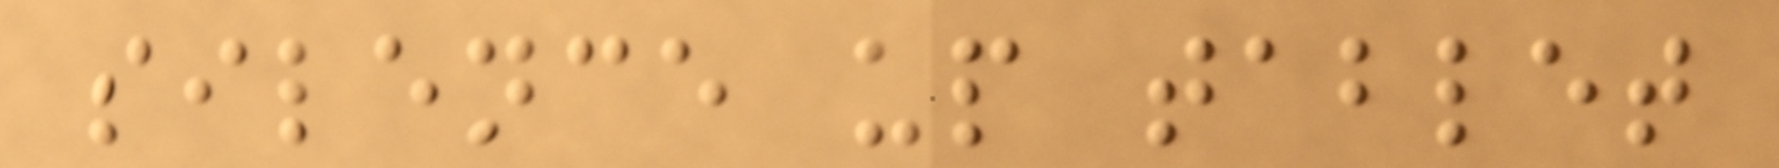silence up tablet
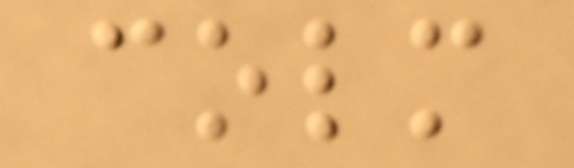colm
